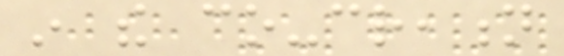in the co-creation
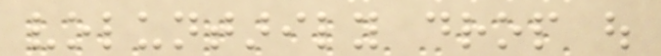voluntarily drop out
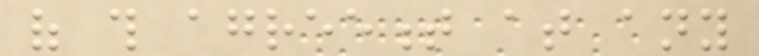of this agreement at any
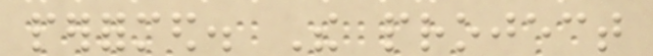performed. The project
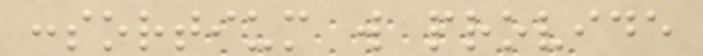consortium will provide
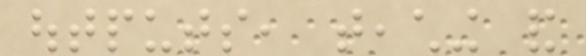outputs, teaching and
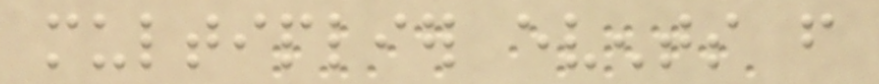multiplier events from
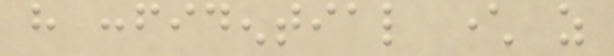have confidential character as
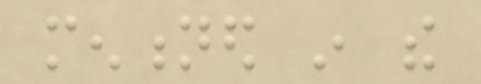mentioned in the
